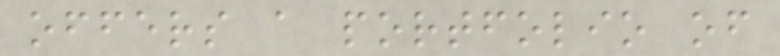offers a portfolio of
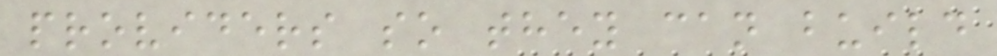providers so they can build
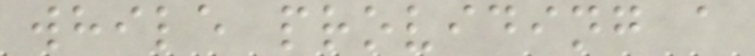while providing a
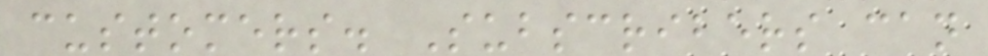customers. Subscribers can
